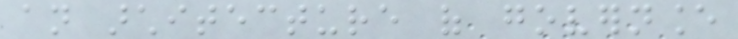an architecture of governance
